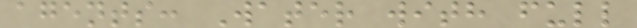agents: Water with full
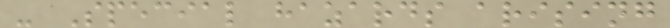- Special hazards arising
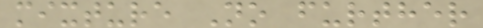mixture No further
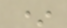*
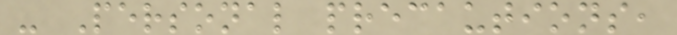- Personal precautions,
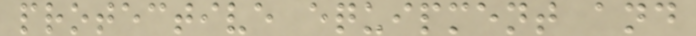protective equipment and
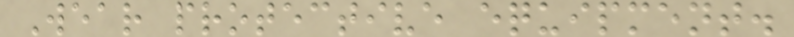Wear protective equipment.
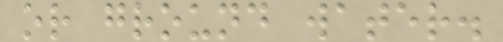or ground water.
